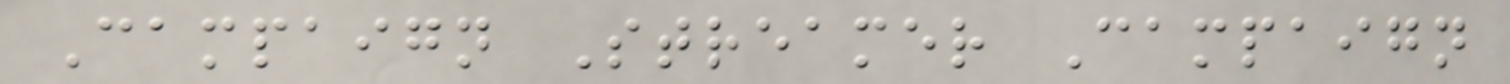Campaign Streamer Campaign
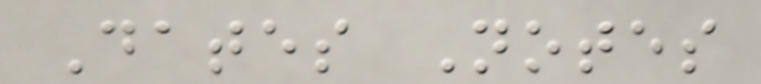Dates Notes
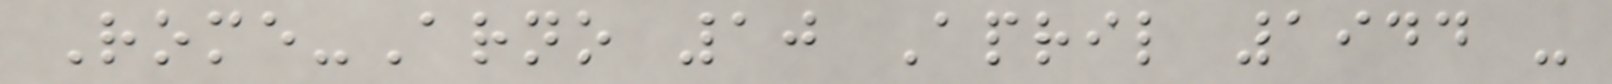Rome-Arno 10 April 1944 -
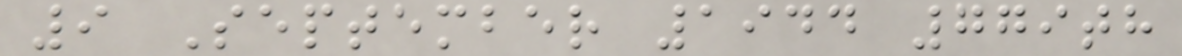9 September 1944 779th
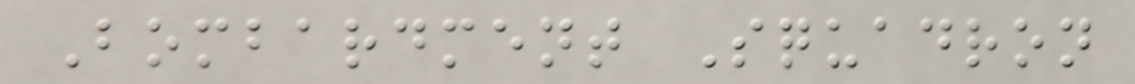Bombardment Squadron
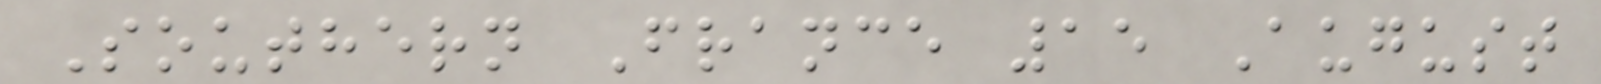Southern France 15 August
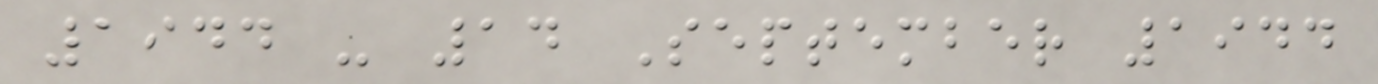1944 - 14 September 1944
